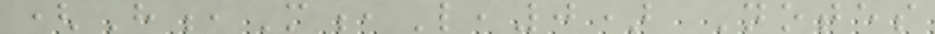(H,M,L,0) Notes
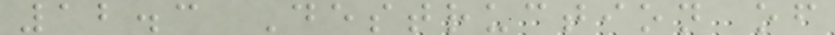12.3 Destruction of
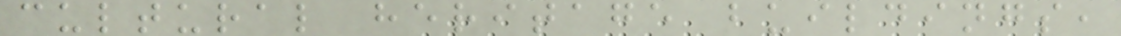cultural heritage buildings,
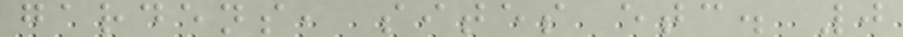gardens, sites etc. 0
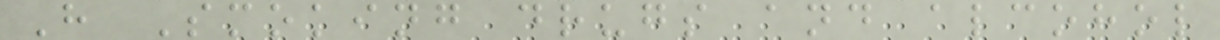H Smoking drugs and alcohol
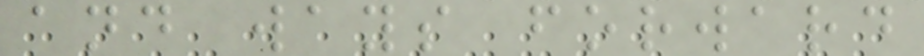and ways forward
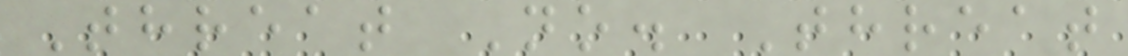Threat No. Threat
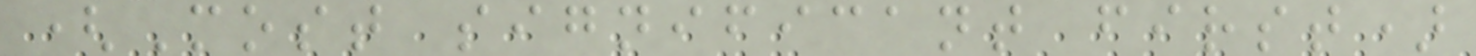(Most significant first)
